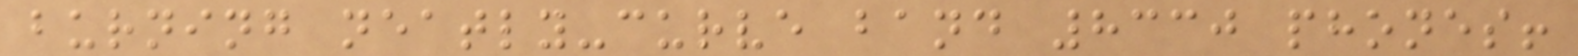burning neatly-curve band 8330 phones!
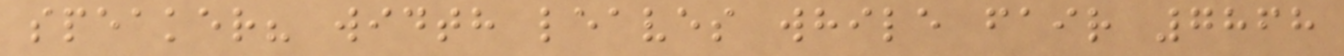speaker? width leaves while fair 7868
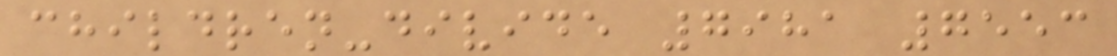children-divide 7981 7553
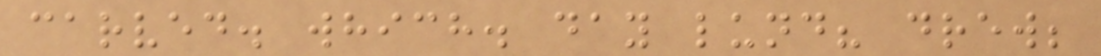carved. which. day lund? drew;
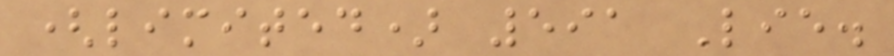(limited) 591 Lie.
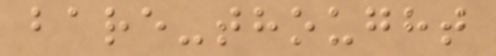bare-thought
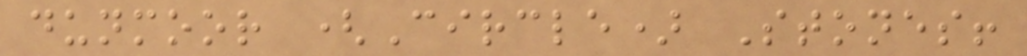dunmoor (Circle) Stones!
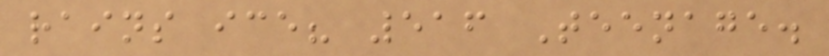rains ice? 516 Teenage.
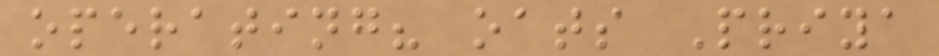operating? oats Priya
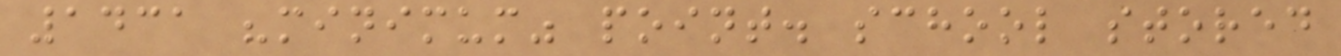1431 "minimum" point. school stored
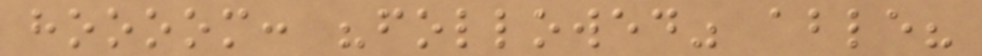hoooom: "followed" able?
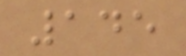145
